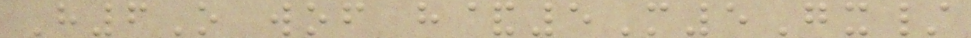H6O wof h&5M5Gx/
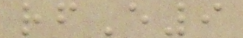rfE9
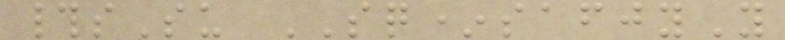#sSu SQ*safjyY
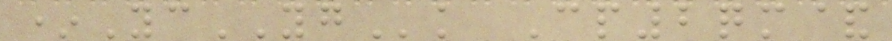*YcYGk Cp2qm&
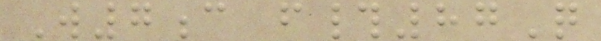W7c f#87Q
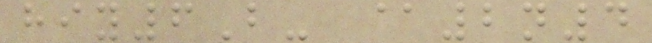hiy6B- @2n4
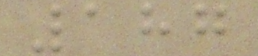187
